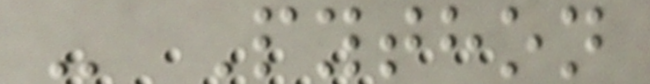- Python
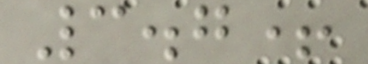3.7+
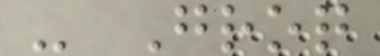- Groq
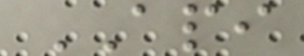API
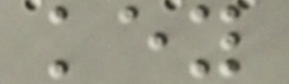key
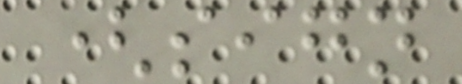(sign
